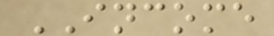INCOME
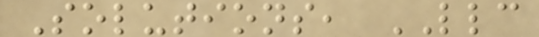Solutions, LLC
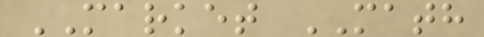MARKET MATH
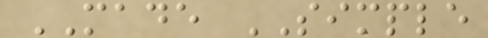MADE SIMPLE
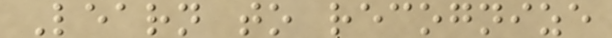Learn to recognize
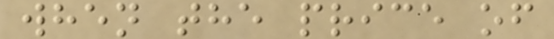when the price of
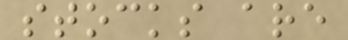stocks are
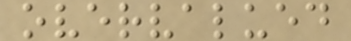overvalued
